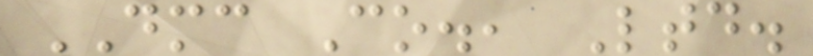DMC Co., Ltd.
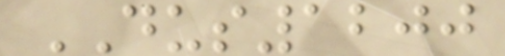DUS1200
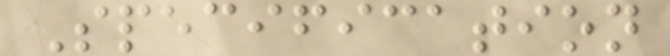Specification
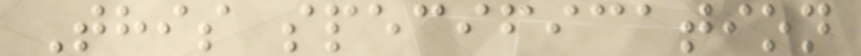This specification
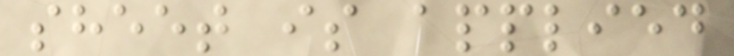sheet is applied
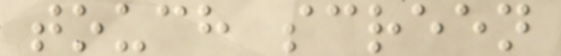touch screen
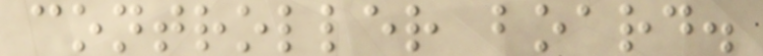controller board.
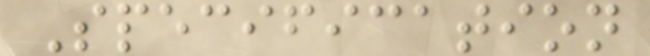Specification
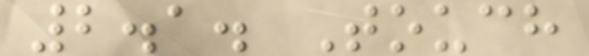2.1. Touch
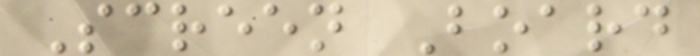Screen Board
